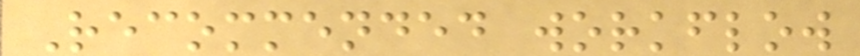Recommended workflow
